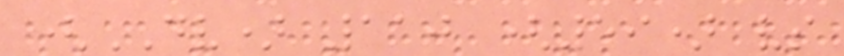(DV) 110 (59) vs
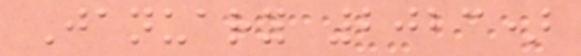January 2023)
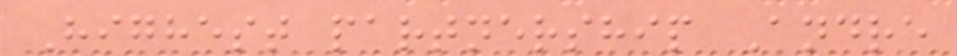Highest partnership Andre
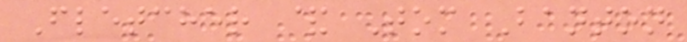Fletcher & Tom Banton
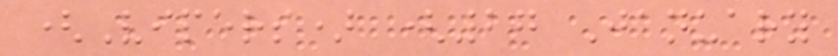(Vipers) (27 January
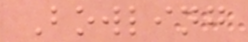Bowling
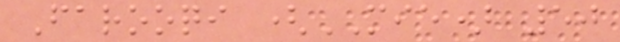Farooqi (MIE) 50
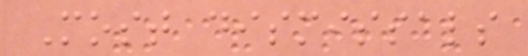Most dismissals
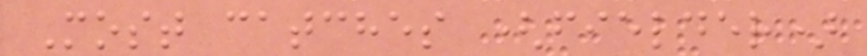Most catches (fielder)
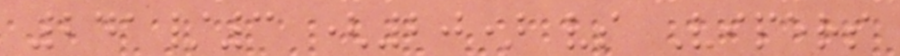241/3 (20) vs Vipers
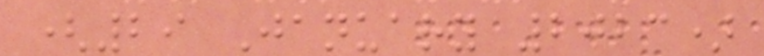(29 January 2023)
